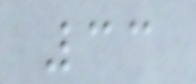33
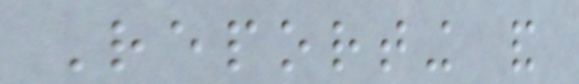Reporting and
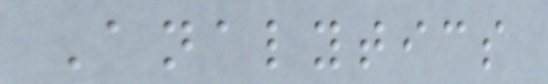Analytics
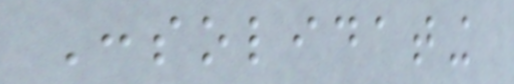Consolidating
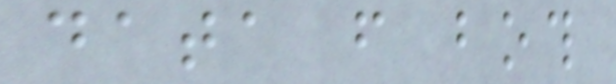data from both
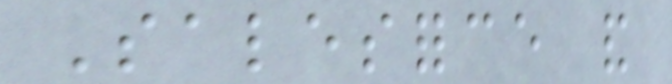Salesforce and
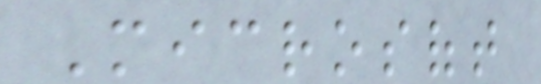Microsoft
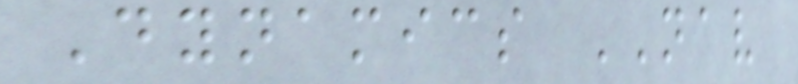Dynamics NAV
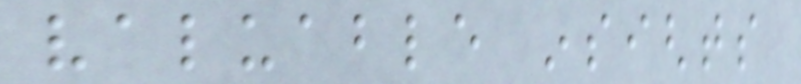valuable insights
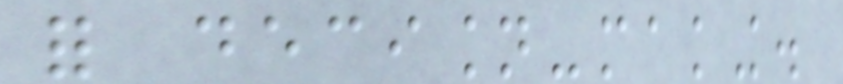for decision-making.
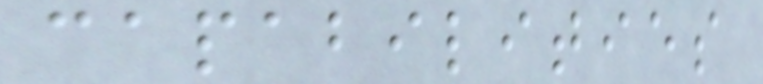capabilities
